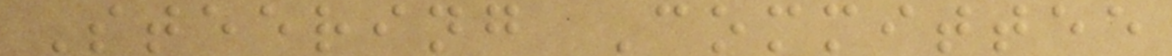Steering Committee
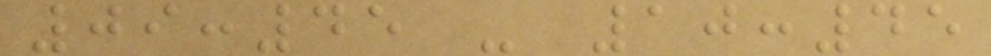09:45 - 10:45
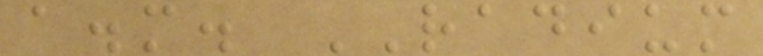a.m. RADIUM
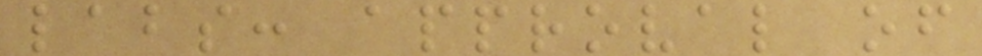labs: approval of
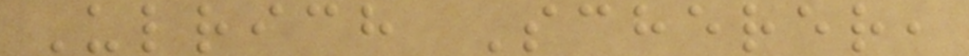Ulrich Scherer,
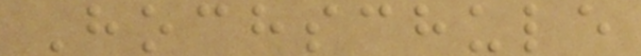Hochschule
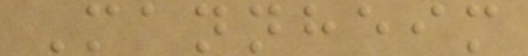Mannheim
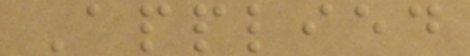Applied
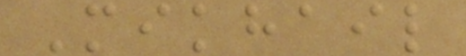Mikhail
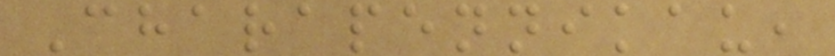Charapennikau,
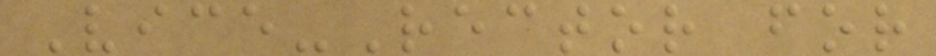Vice-Rector for
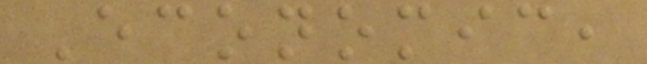Economic,
